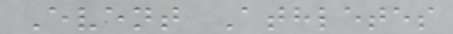Event Athletes
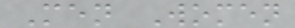Men Women
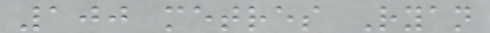100 metres Ryan
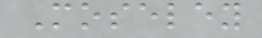Moseley
